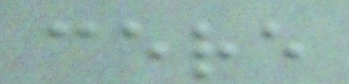cere
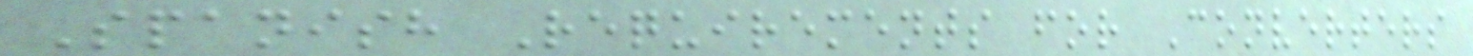Spanish Requirements for Converters
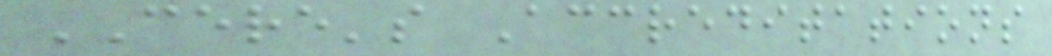CERE's Accreditations
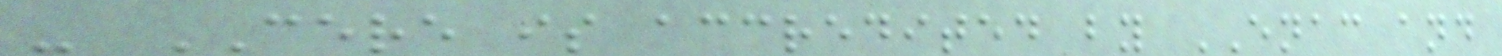- CERE is accredited by ENAC and
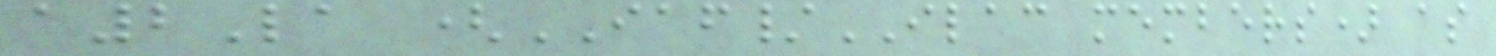a2La (IAF/ILAC members) as
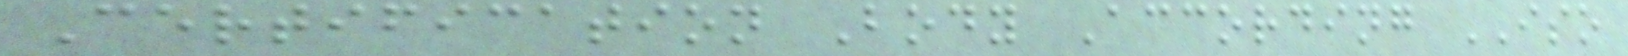Certification Body According ISO
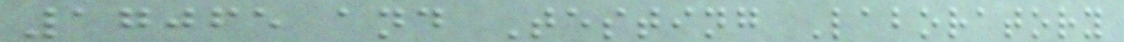17065 and Testing Laboratory
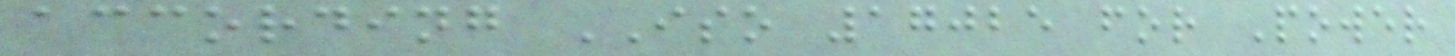according ISO 17025 for Power
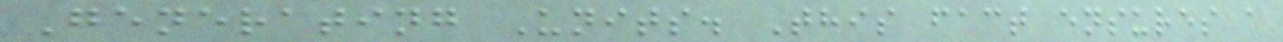Generating Units. This fact ensures a
